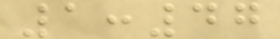1:47
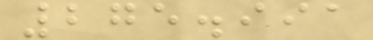275.991
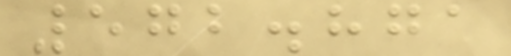572.871
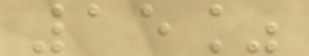15%
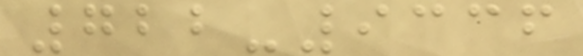722-9336
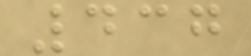437
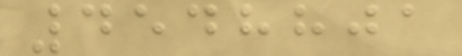4548801
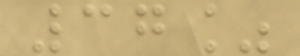37%
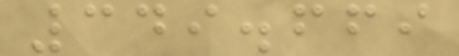349.669
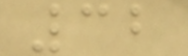32
